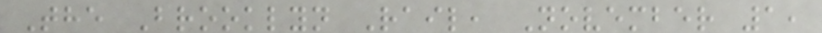The Brooklyn Rail, November 1,
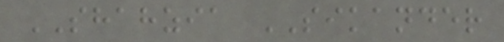SHAHZIA SIKANDER
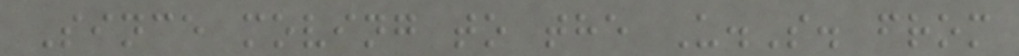Since moving to the U.S. from
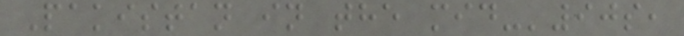Pakistan in the mid-'90s,
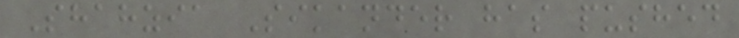Shahzia Sikander has pushed
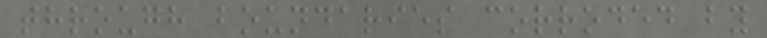through boundaries corroded by
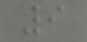9
